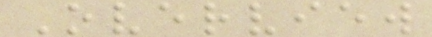Overview
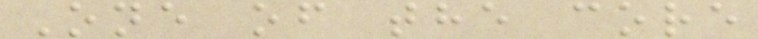One of the core
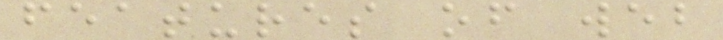features of web
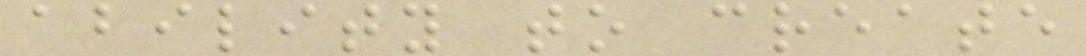ability to create
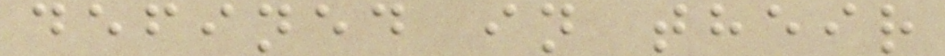defined in their
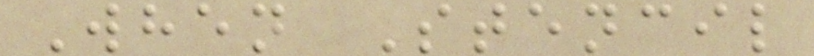When Stencil
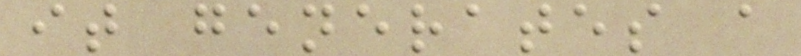it generates a
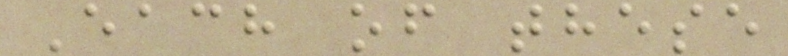Each of these
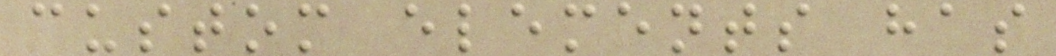custom elements has
